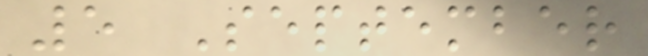5 September
